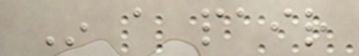In a pair
